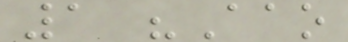1 "Aao
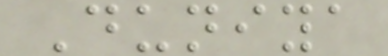Duniya
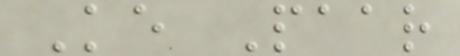Ke Paar
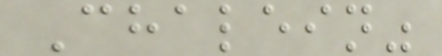Chalein"
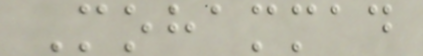Mohammad
